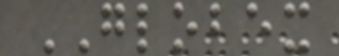GLOBEX
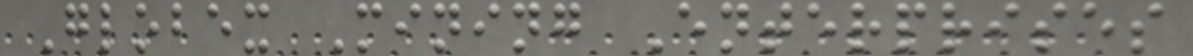Globex Mining Enterprises
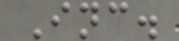Inc.
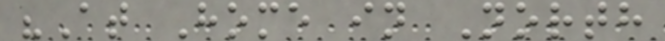"At Home in North
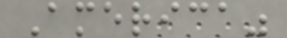America"
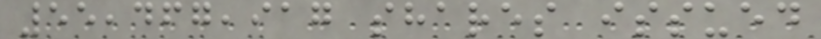55,467,917 shares issued
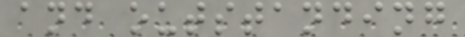and outstanding
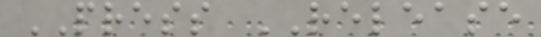PRESS RELEASE
